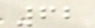62
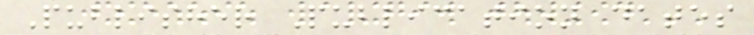Publisher Publication dates
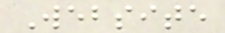Website
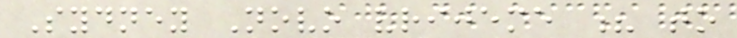Sydney Novo vrijeme ? to
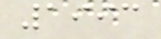1993
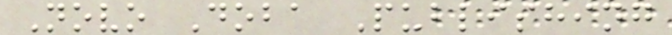Novo Doba Publishing
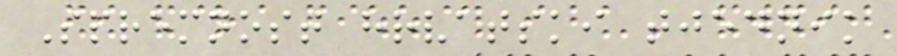Spremnost hrvatski tjednik
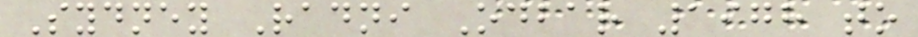Sydney Radni Odbar 1978 to
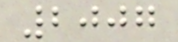2007
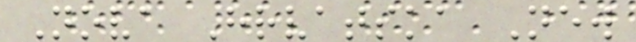Nova Hrvatska New
